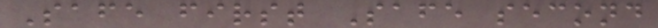Safe first Safe second
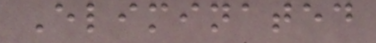Eliminated
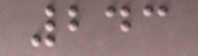243
